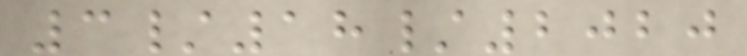3/18/2020
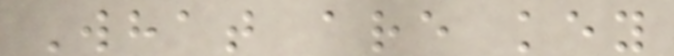What are key
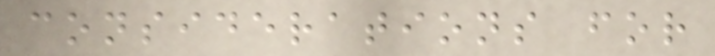considerations for
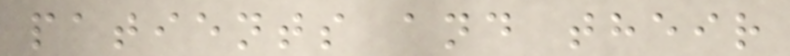patients and their
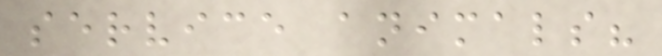service animals?
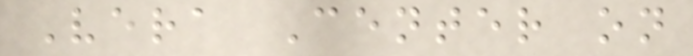Vera Center on
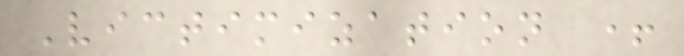Victimization +
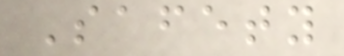Safety
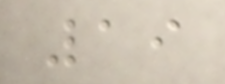19
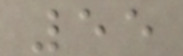55
